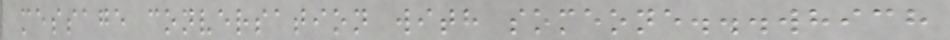message conversation with someone...which
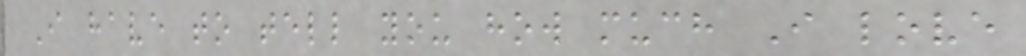I have to tell you how much I love
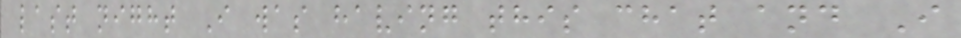last night I was having this chat and I
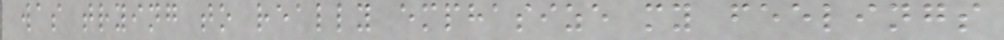was trying to really emphasize my feelings
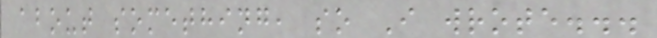about something, so I wrote...
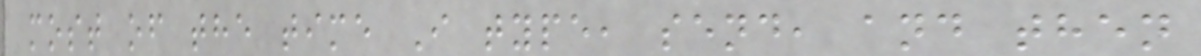most of the time I type, send, and then
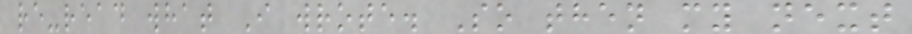re-read what I wrote. So then my next
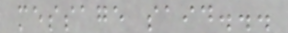message said...
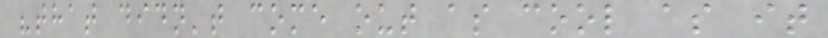"that didn't come out as cool as it
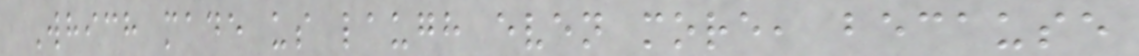Which made us laugh even more, because
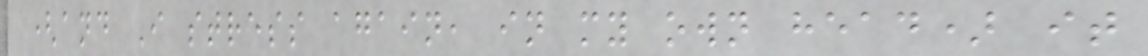(and I stress again, in my own head) it
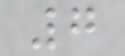7
